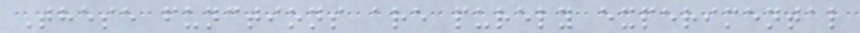These functions are purely experimental
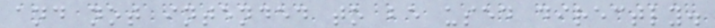and not intended to be used directly.
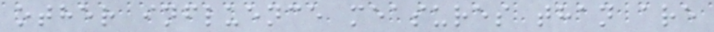other influence measures than are
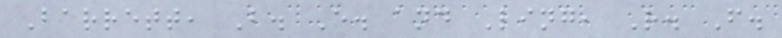Barrett, B. E. and Ling, R. F.
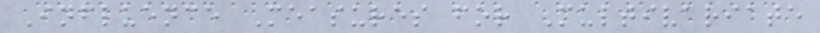Influence Measures for Multivariate
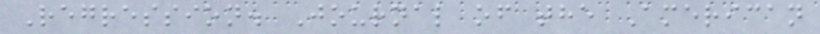Regression. Journal of the American
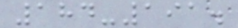184-191.
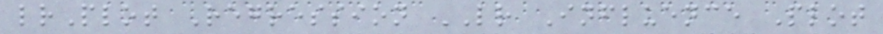lrPlot Regression LR Influence Plot
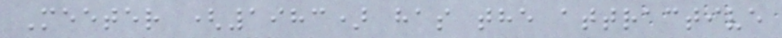Meeter (1983) has the attractive
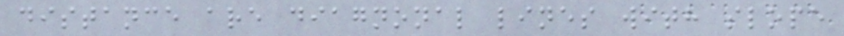distance are diagnonal lines with slope
